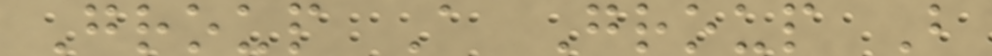Group A Group B
